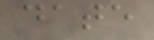date
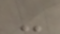-
